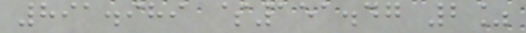891.989 $151.47 2%
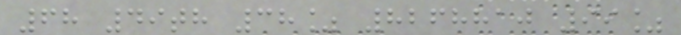68 49th 38% 8268810 99%
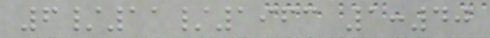6/11/1963 1:40
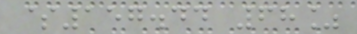$157.44 68%
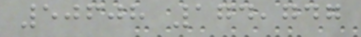50608 174,747
